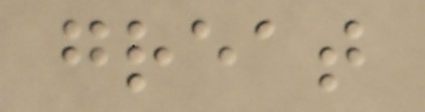great
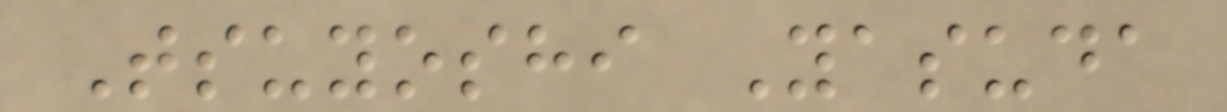Tsuyoshi Yasuda
